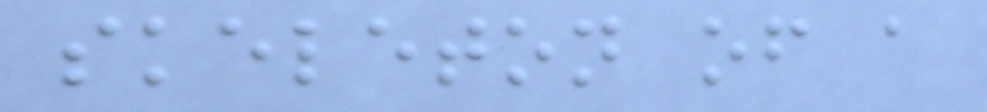skeleton of a
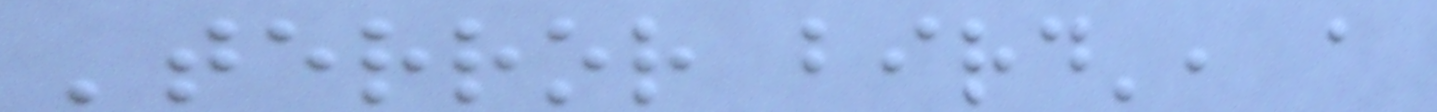'terror bird', a
